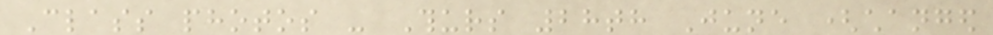Class photos - Thurs 28th June (changed
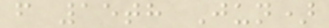from 15th Jun)
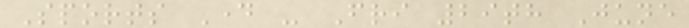Sports Day - Fri 29th June
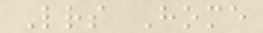Letters Home
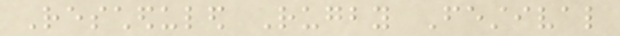Rescheduled Rugby Festival
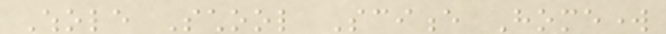Whole School Science Homework
